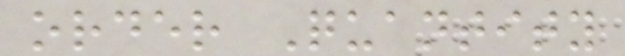order Quantity
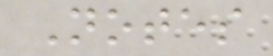Notes
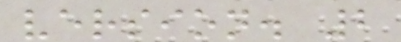version. 2
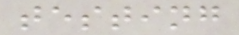testing
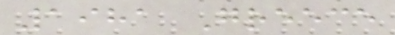1981 Greece
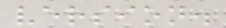version.
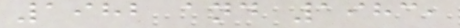1982 and 1983,
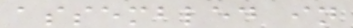assembled in
